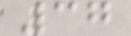37
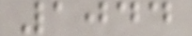1044
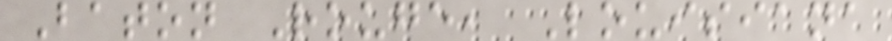Baton Rouge, Louisiana
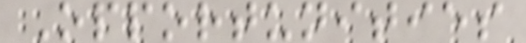Opportunities
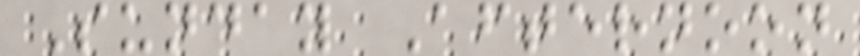Sunday Afternoon
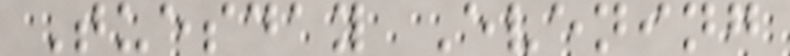Tuesday Evening
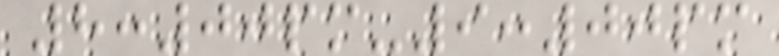8:00pm-9:00pm
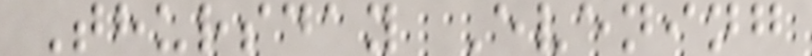Thursday Evening
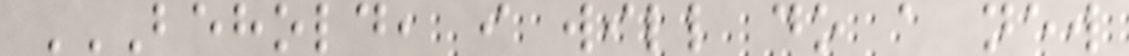BEHOLD, I WILL DO A NEW
